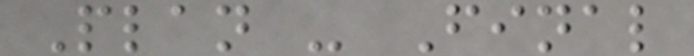Plan - Final
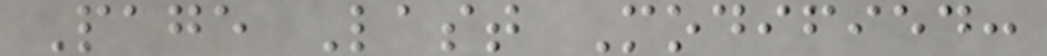Page Last Modified:
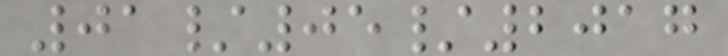01/05/2017
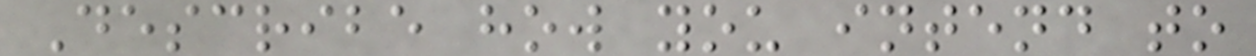Describe how you intend to
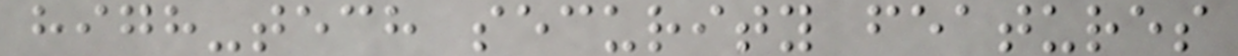high-tech security features
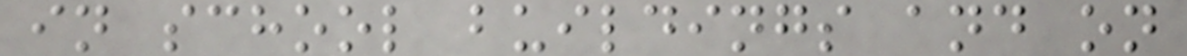in school buildings and on
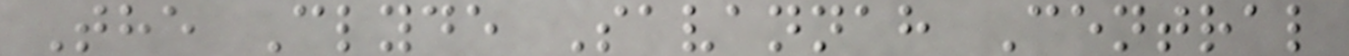The Clyde Savannah Central
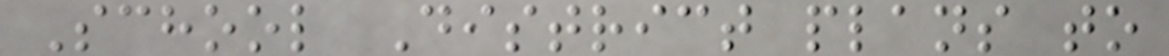School District plans to
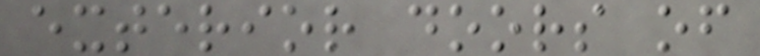exterior doors of
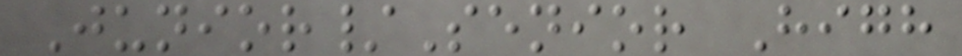Junior/Senior High
